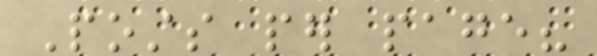Posts per page?
